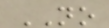NO
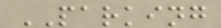PARKING
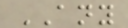ANY
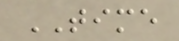TIME
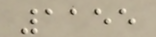1155
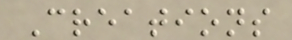Creations
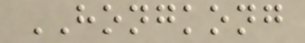HONGKONG
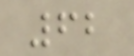62
